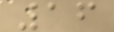16
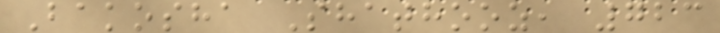Bakosha Shathooz, 723
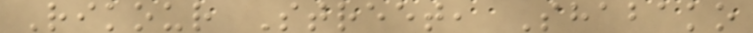Rikour Street, Shabako
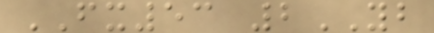FX53 2YB
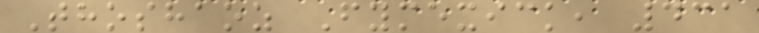Thoshaoz Fymexick, 431
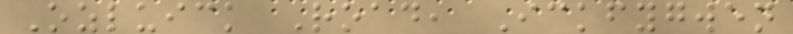Ozluick Road, Ickfygwen
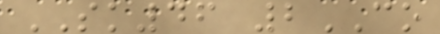SK46 2CO
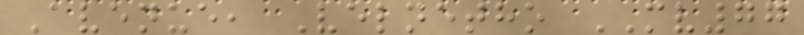Avenue, Velnetho MV77
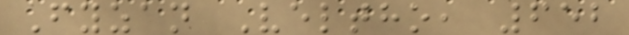Fyzan Veltho, 652
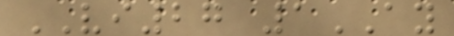VI27 1AY
